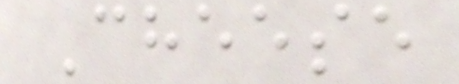Cheese
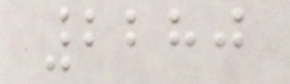2280
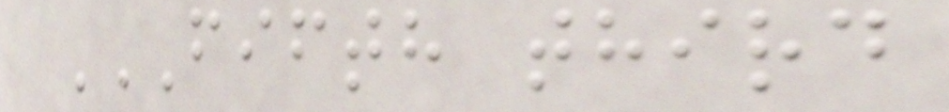FIFTH THIRD
